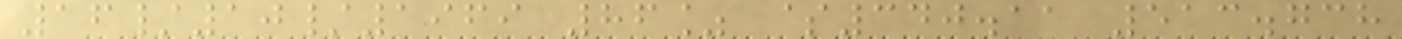16/10/1969 86% $340.11 513.738
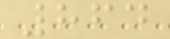864
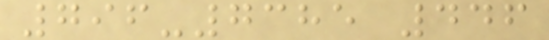796-7385 446
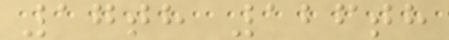17th 126th
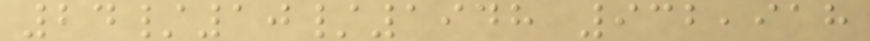24/10/1948 932,918
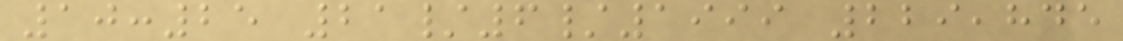10:25 21/6/1999 229,845
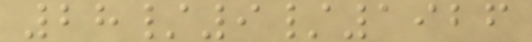28/9/1926
